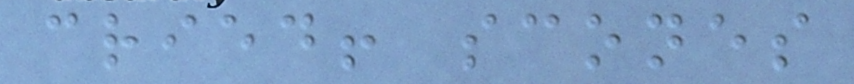cried! scones
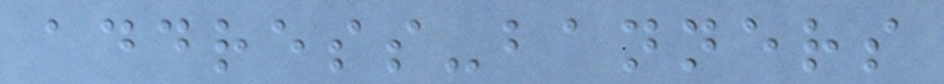address-banners
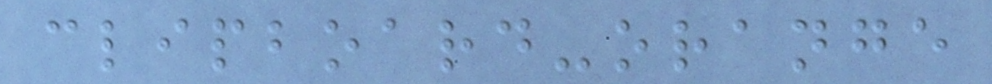clipboard-orange
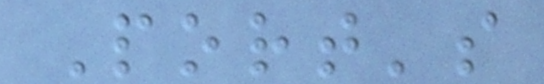Port's
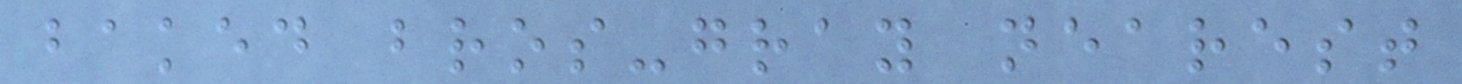baked bros-gray nearest
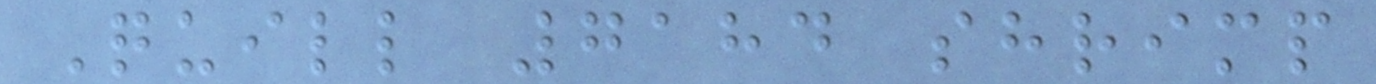Quill 7184 shrimp
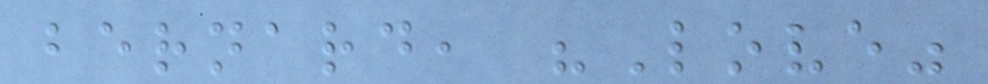bernard, "Love"
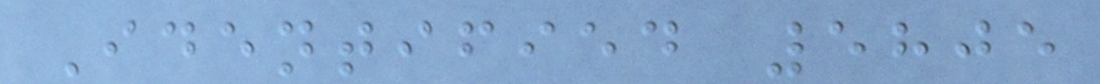Identified 5805
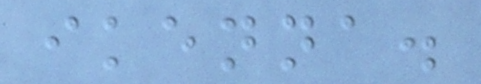ikenna.
